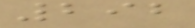292
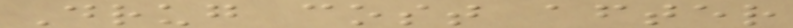Drug cost after
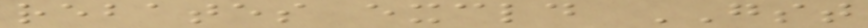rebates excld GST
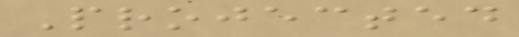Projected
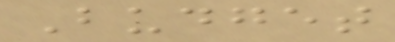Budget
